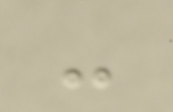-
